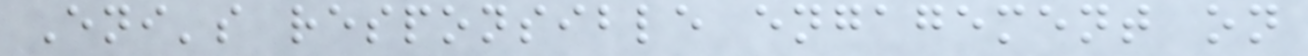Eni's responsible engagement on
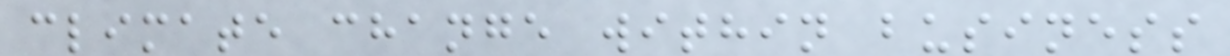climate change within business
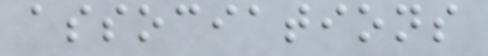associations
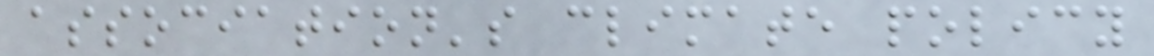association's climate policy
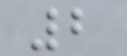2
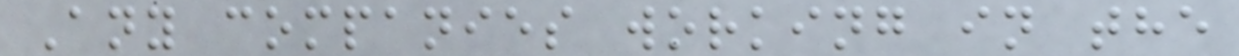Any companies working in the
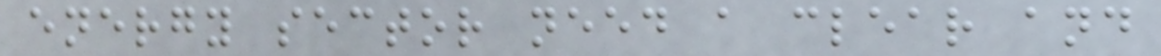energy sector need a clear and
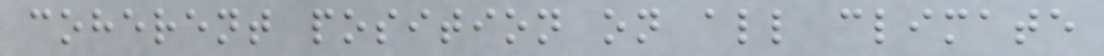coherent position on all climate
